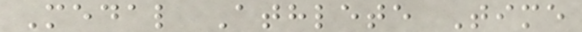Medal Athlete Time
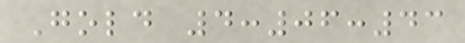Gold 4:06:43
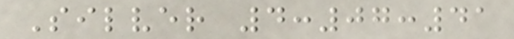Silver 4:07:41
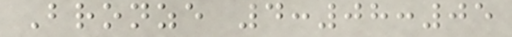Bronze 4:08:05
